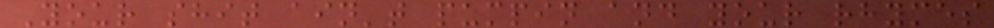Your shit ain't pumpin and your rhymes
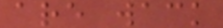are wack
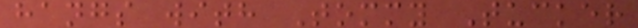hangs with Tommy Tucker
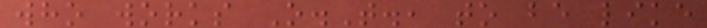who works O.T., to be like
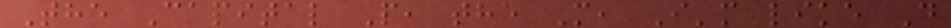The Capital P, the M, I'm like D
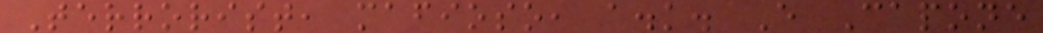Terrorist, mafioso, a.k. E Capone
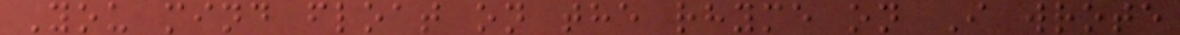You mind float on the rhyme on I wrote
